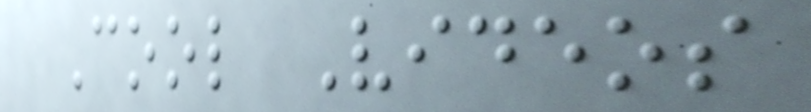Cool Videos
